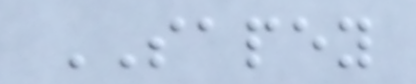SAPEY
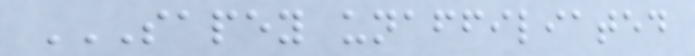SAPEY UNAFFILIATED
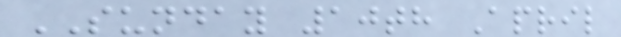SUNDAY 10th April
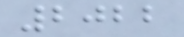2022
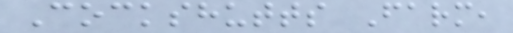Cockshutts Farm,
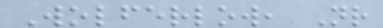Wolferlow, Nr
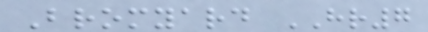Bromyard HR7
